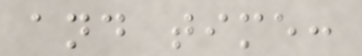and time:
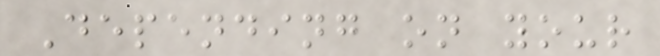Depending on your
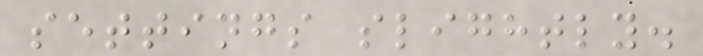settings slightly.
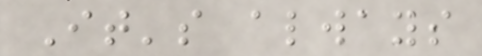It's always
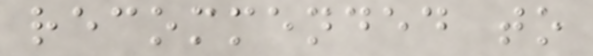recommended to
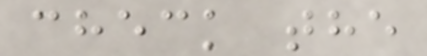check the
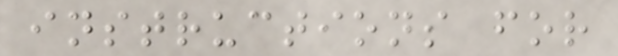instructions for
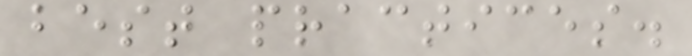best practices.
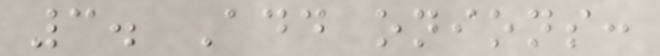3. Add onions:
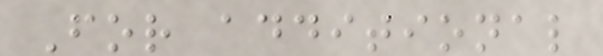For additional
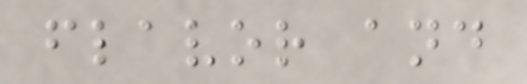flavor and
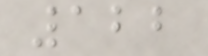122
